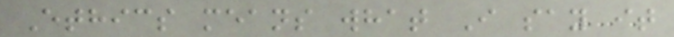Ethics means what I say it
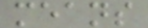means
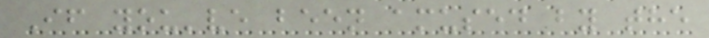If you've been amused by the
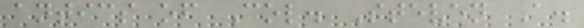antics of Col. Steven A.
